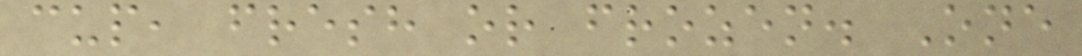cup, fresh or frozen. One
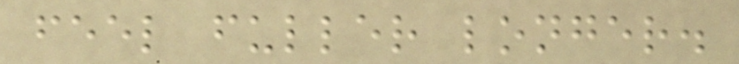feel fuller longer.
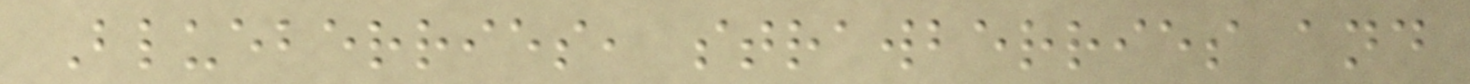Blueberries, strawberries and
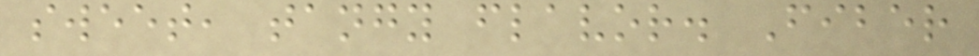sweet, tangy flavor. Fiber
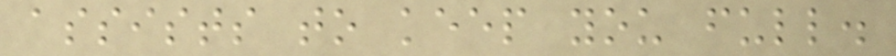assists to keep you full.
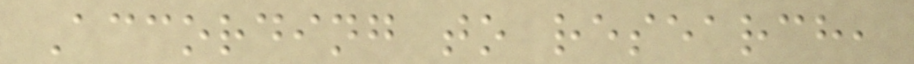According to research,
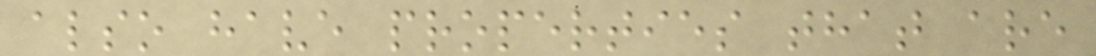also have properties that are
